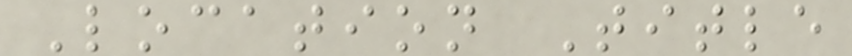Location Title
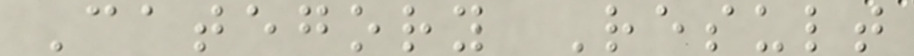Category Result
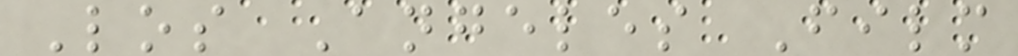Los Angeles Film
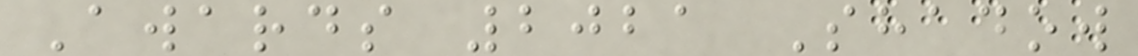Awards 2021 Shadow
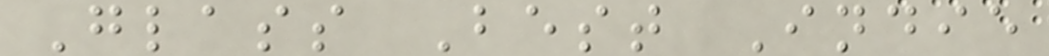Glass Best Indie
